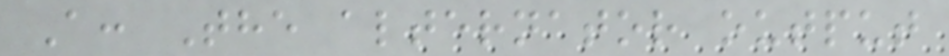A: The alternator output
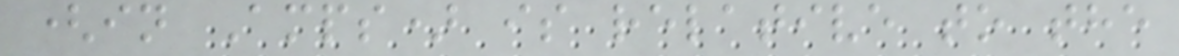(in Amps) is relative to the
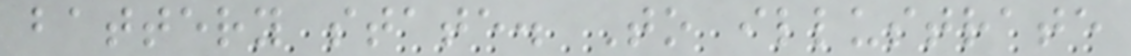battery state. To illustrate
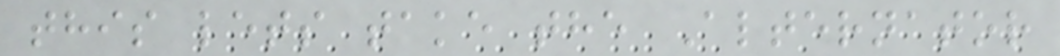this lets take the Alternator
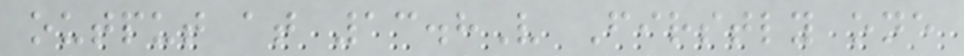output at 13.8V Firstly one
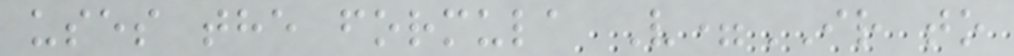uses the formula V=IR to
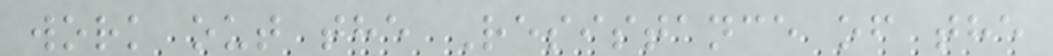work out the Resistance of the
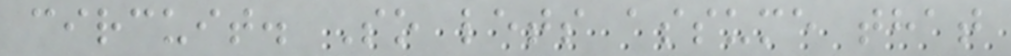circuit. So lets assume that
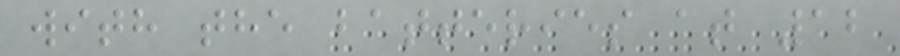with the batteries at 12
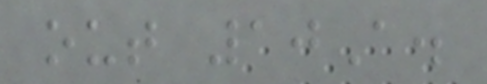out 10A.
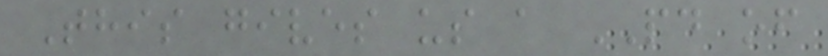This gives us a PD of
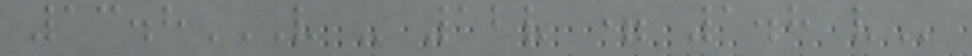13.8V - 12V = 1.8 V
